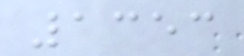1353
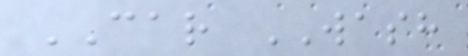CAR WASH
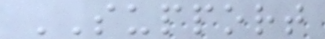SUPPORT
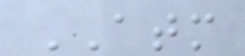ATM
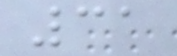31
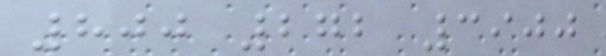800 272 3900
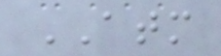ATM
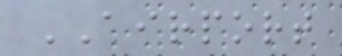AIRPORT
